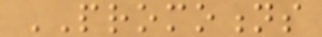PROMOTIONS
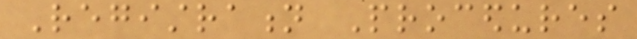Registration Procedures
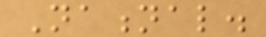National.
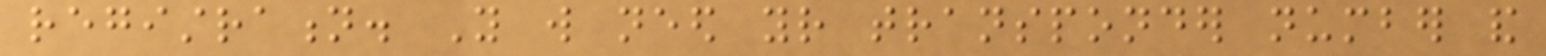registration. You will need your transponder number and
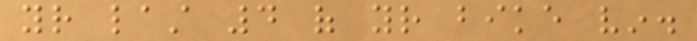your last 4 of your bike vin.
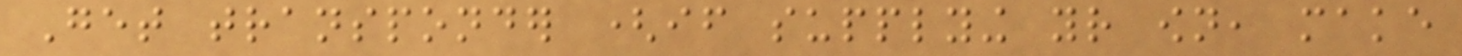Get transponder (if supplying your own, make
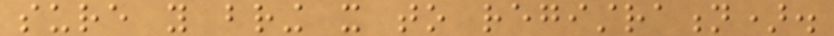sure you bring it to registration).
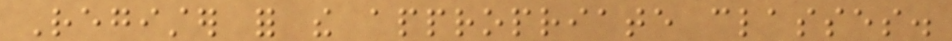Register for the appropriate classes.
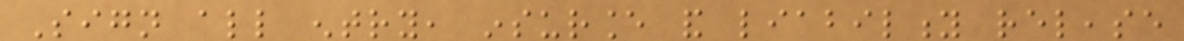Sign all entry, insurance and liability release
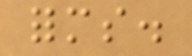forms.
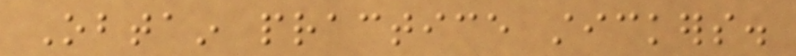Obtain practice stickers.
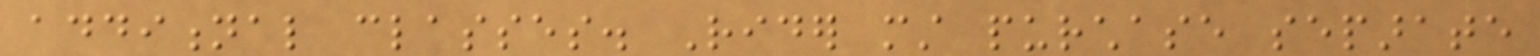additional classes. Rider must purchase separate
